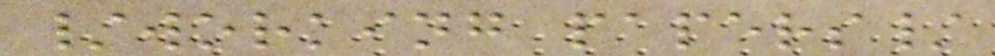/working papers/
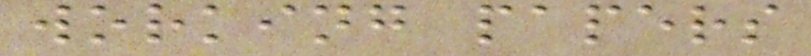working papers
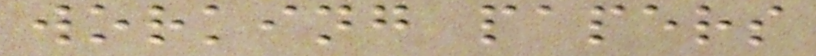working papers
